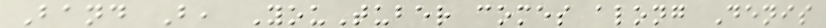Band B, YouTuber comes along Denis
